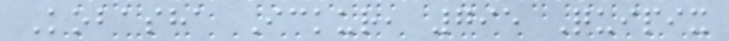Kobasha Ickur, 795 Quipix
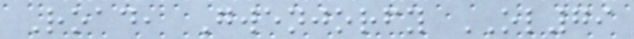Road, Gwenjorfy OL79
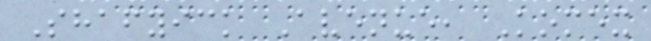Shafyick Avenue, Komex
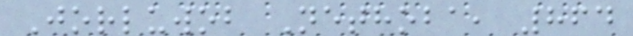Jorluwob Nethoba, 864
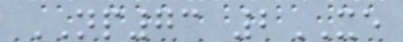NP73 2XE
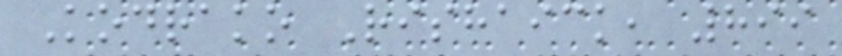Kodrako Rishaick, 899
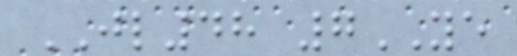JL48 7YE
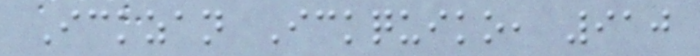Ickzan Ickquiko, 910
